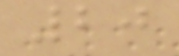20
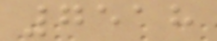7518
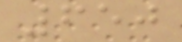650
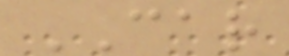CAR
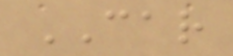CAR
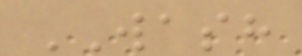WASH
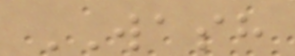WASH
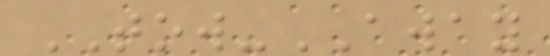TOW-AWAY
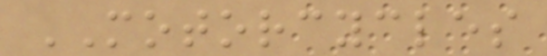MOTORCYCLES
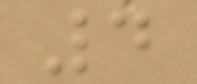4
